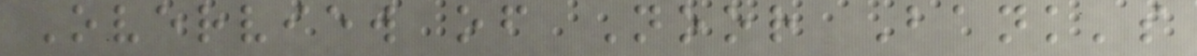Overview of Noor Bank's
